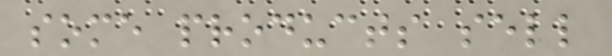some products sell
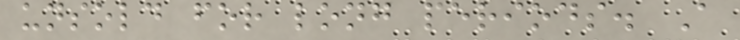unsold for long periods. A
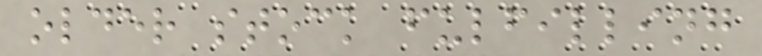older stock fulfilling
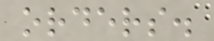orders.
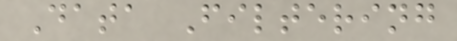Data Filtering
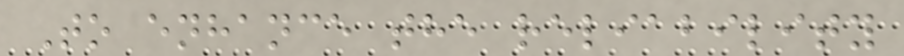To enhance the reliability
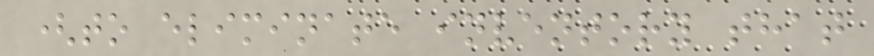(to eliminate inventory that
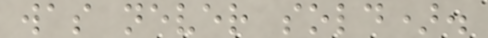was never sold).
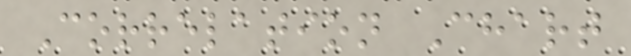Correlation Chart
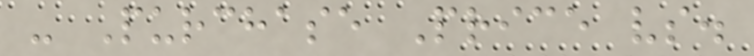- Purchase Price vs.
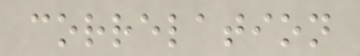correlation
